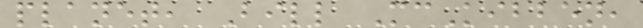planet, Bill McKibben,
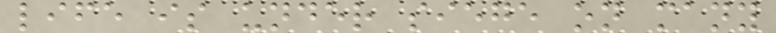life is under siege on many
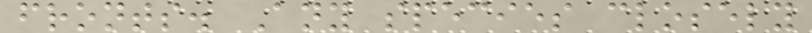fronts. Any species closely
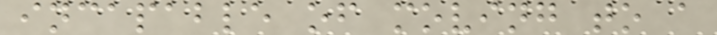incapable of moving to a
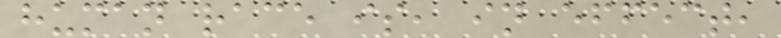human race is, in effect,
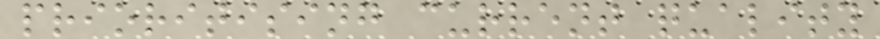prioritising current quality
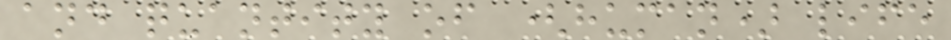and quantity of (human) life
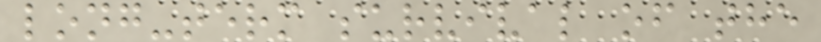long-term survival of the
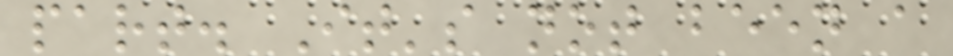part. It's not been a
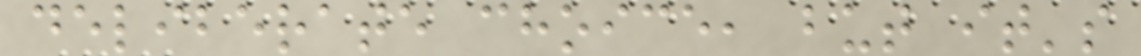deliberate choice, but it's
